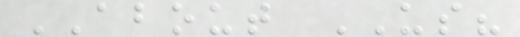ABOUT US?
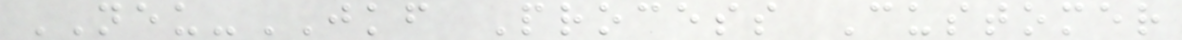NEU-JKF Process Customer
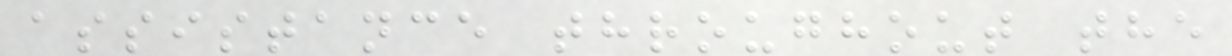assistance throughout the
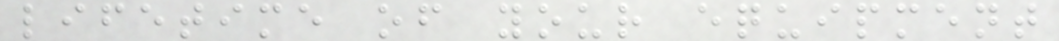lifetime of your equipment
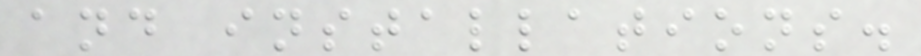and installations.
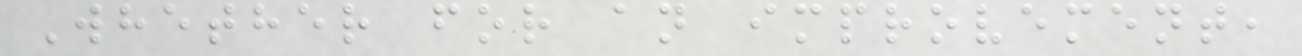Whether for an improvement,
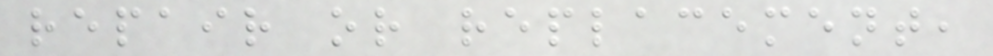repair or replacement,
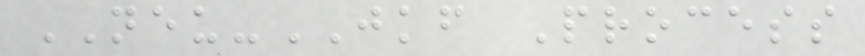NEU-JKF Process
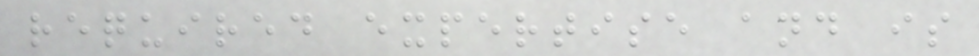required expertise and is
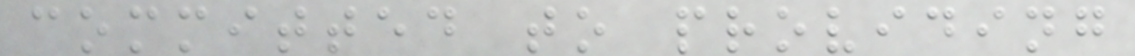committed to providing
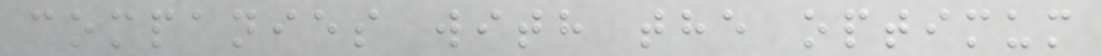companies with the optimum
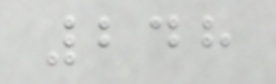248
